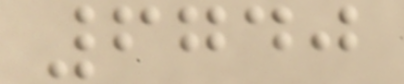6740
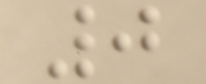0
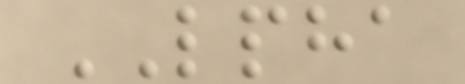LPHA
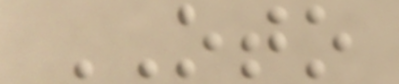OTO
